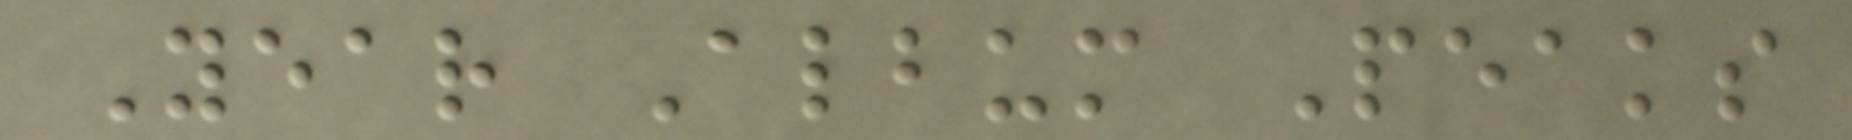Year Album Peaks
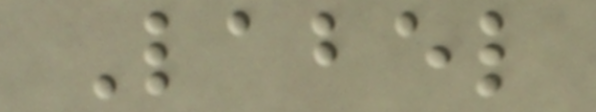Label
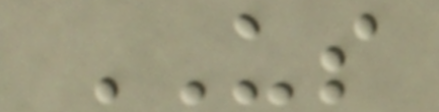US
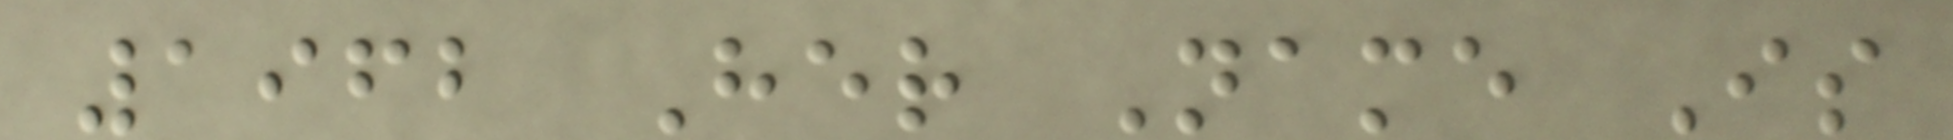1962 Her Name Is
